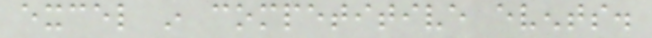excel in competitive events.
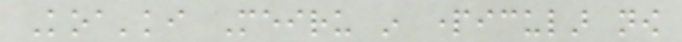Koa'ki Meiru in particular now
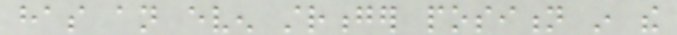has an even stronger position in the
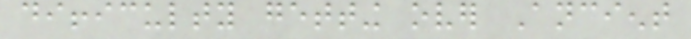difficulty getting over Ancient
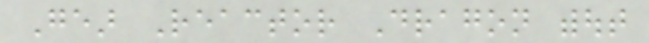Gear Reactor Dragon without
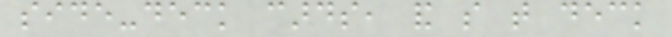side-deck cards, and so that deck
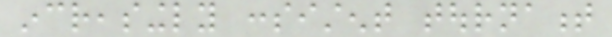increasingly consistent tournament
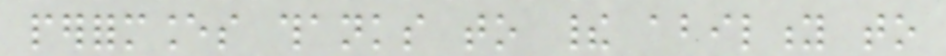performances thanks to their ability to
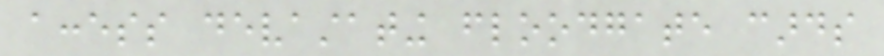access devastating floodgate cards
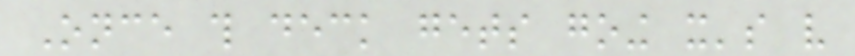Once this deck gets going it's very
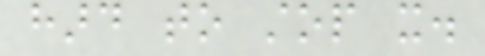hard to stop it.
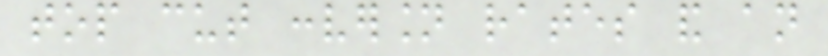top cut conversion rates and an
